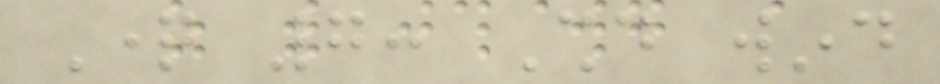Question 7: Should wind
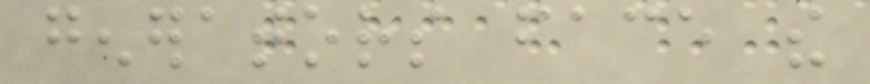generators face the
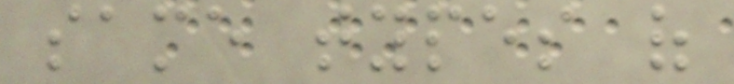same types of
